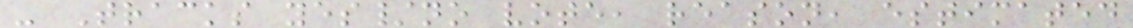- Tracks yes/no vote, reason, estimated
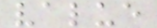value
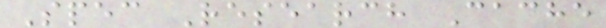Spec Research Cache
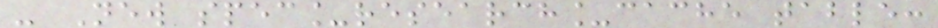- New spec_research_cache table:
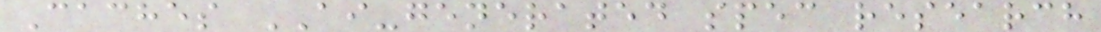Caches AI-generated spec research
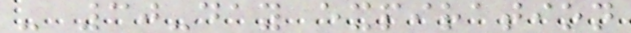- 30-day expiration
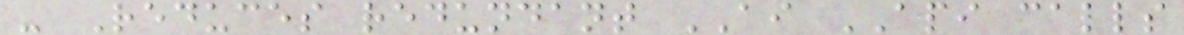- Reduces redundant AI API calls
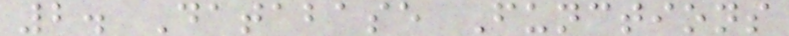2. Database Functions
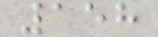158
